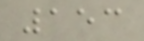153
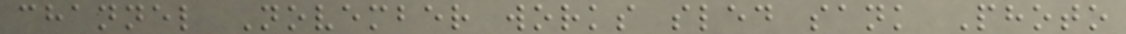channel November works sled sank Photo
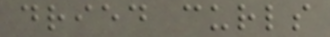dried curls
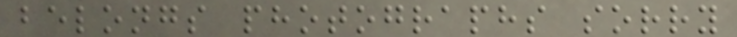belongs photographs sorry
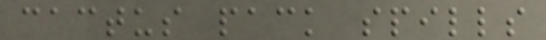cactus pack spills
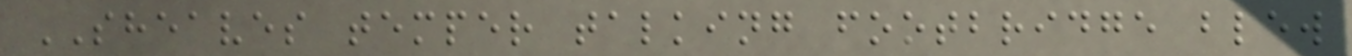SHEAVES temper talking footbridge blew
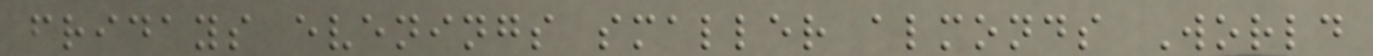fridays evenings smaller almonds World
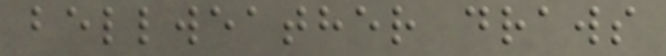bellweather draws
